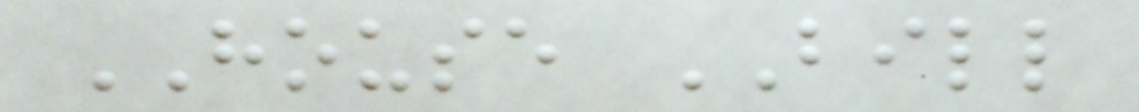HOUSE BILL
